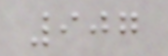907
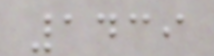1439
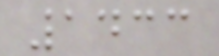1433
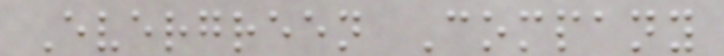Evergreen Company
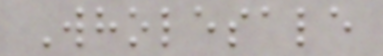Wholesale
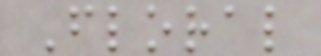Floral
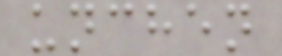unchen
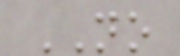NO
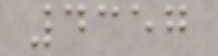4357
